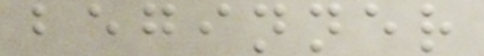beginner
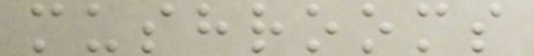mushrooms
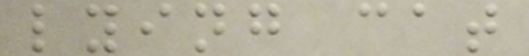lying cat
